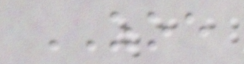ZOE
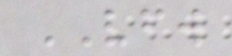VFW
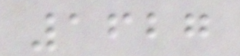1627
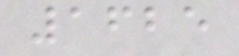1625
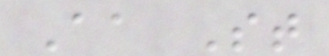Aa St
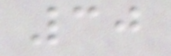30
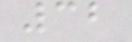32
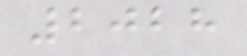2028
